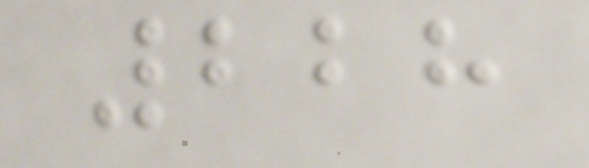228
